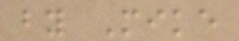by Mike
